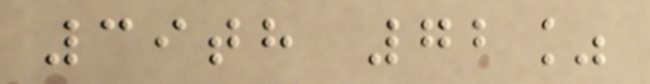39th 72%
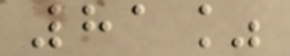81%
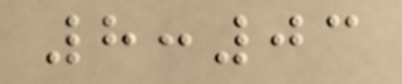8:03
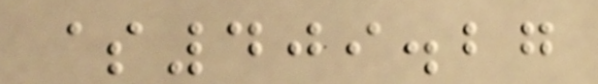$409.27
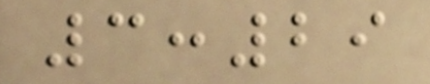3:29
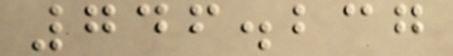746.237
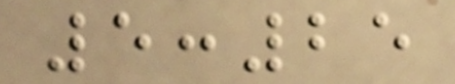5:25
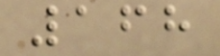168
